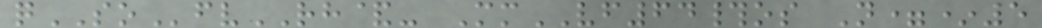qSOfvRH&- MmVF64#os N=*5
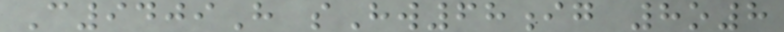C9409H sHw68ig 8o8
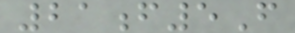21f5F
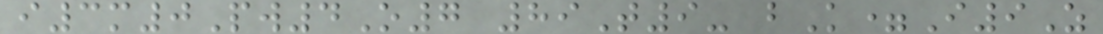i3m0Pw4O7 89T9- bK=I9Z
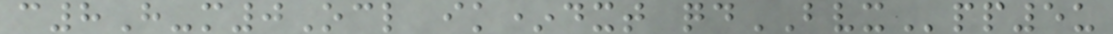c8H-m0Ocl ik*dxt qdBVXpp5u
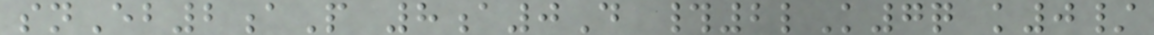snEb2aP 8a0D #2lK7q k0/
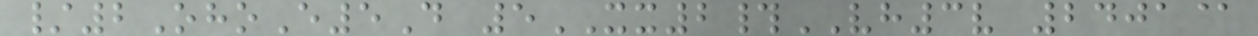/2OhoE5D 5XX2#VH3v 2401@
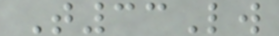T33Lw
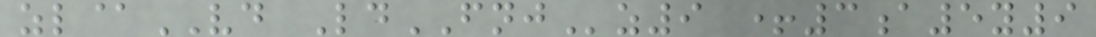zl@VD LdFNJz9 +3a5y9
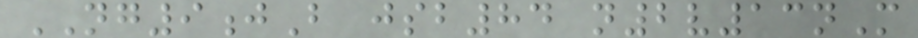NG9jB jsb84 n2v13nM
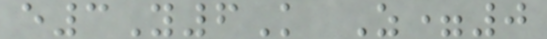e3Y6K Z=0
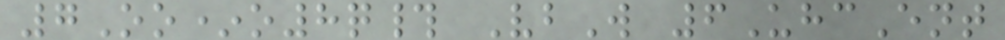7Oo*o8q# VbW 6UhcEnt
